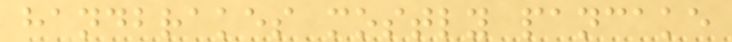handbrakes mostly pancake
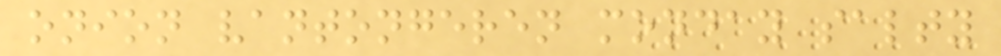onion vantongeren monday salty
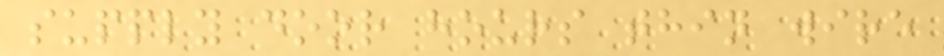supply door hours thin wire
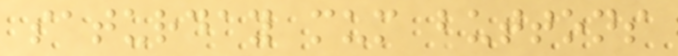saturday mum buttons
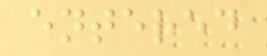entered
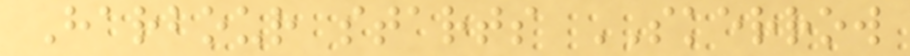Harbour starts SKERROW
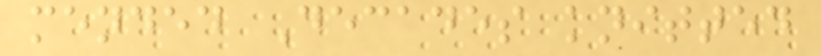mended Decades knitted
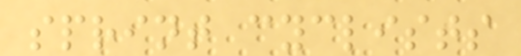sprint cyclists
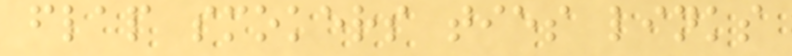flap smokers ties links
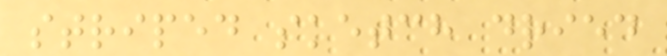striped sketch dried
